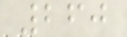260
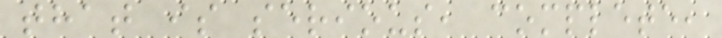that is serious, complete,
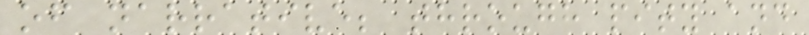of narrative; through pity and
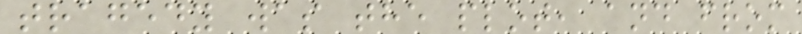tragedy was the plot, and from
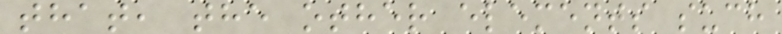that, the other elements such
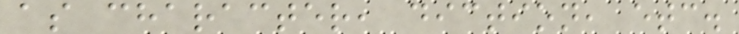as character, diction, etc.
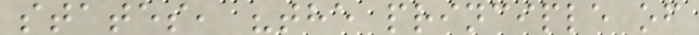states, "the principle of
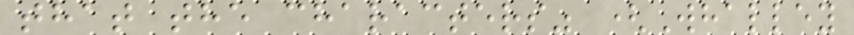that the characters" (Whalley
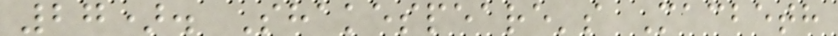27). Shakespeare's Macbeth
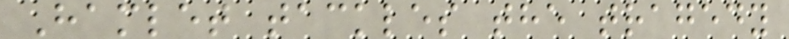Hamlet tackles the tragedy
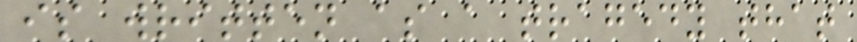is written as a tragedy that
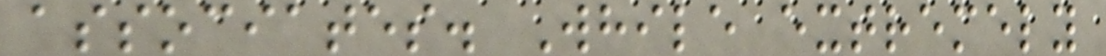associates. While extremely
